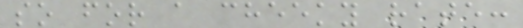so for a cheeky rate:
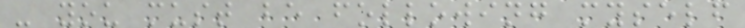- you must be following myself
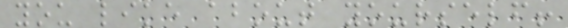you like about yourself!
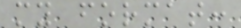my format:
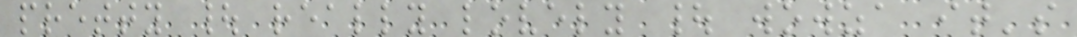pretty | really lovely | wowza it's
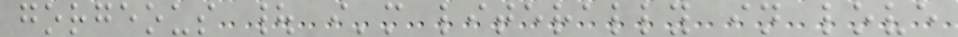gorgeous | i'm literally in love
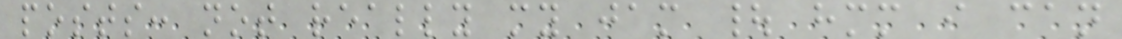posts: not really my jam | hmm i can
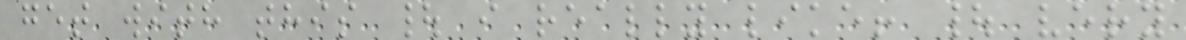get with this | i really like! | very
